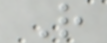R
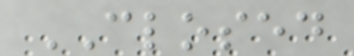CLOSED
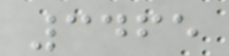3465
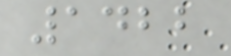1422
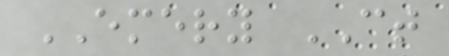EMERY CT
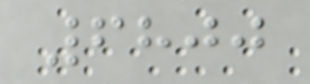6800
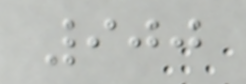900
